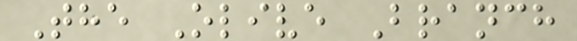The Olive Branch
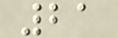21
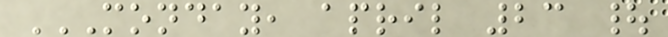MONDAY, APRIL 23 |
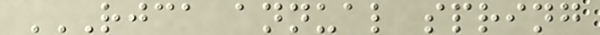RJCA ANNUAL SPRING
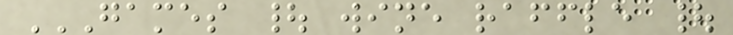GAMES | WINE RAFFLE |
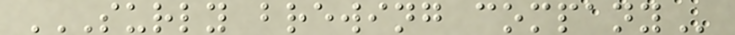SURLY BREWING COMPANY
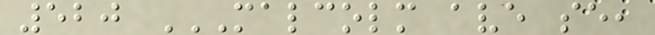520 MALCOLM AVE SE,
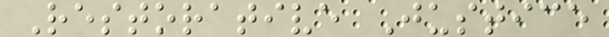Restorative Justice
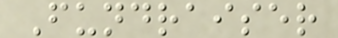Fundraiser
